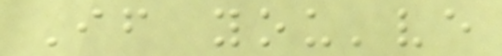If you've
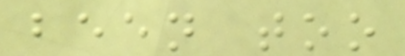been too
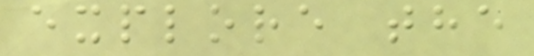explore the
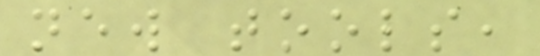new tools,
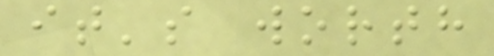it's worth
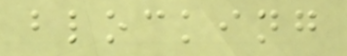blocking
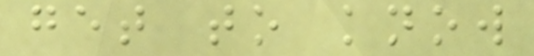get to know
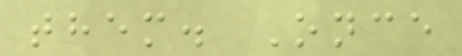them. Once
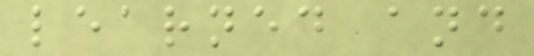learned and
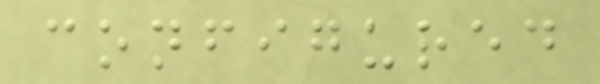configured
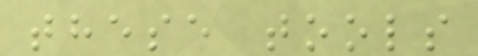these tools
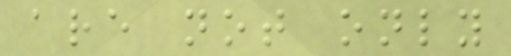are not only
